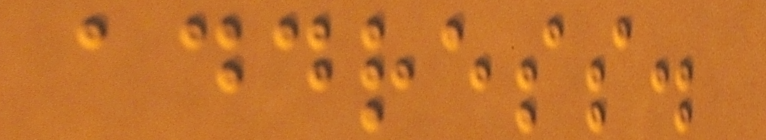address.
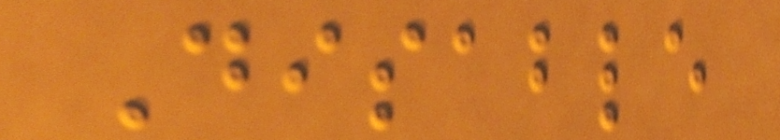Disable
